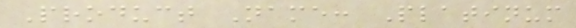Product Name: Platinum
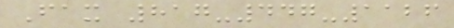Fax 817-447-1126
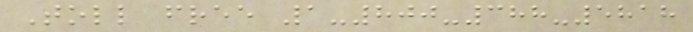Toll free 1-800-388-5818
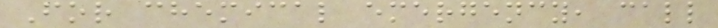For chemical emergency, call
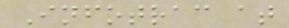Infotrac at
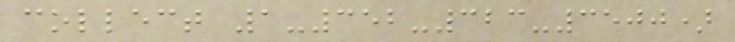collect 1-352-323-3500)
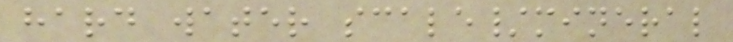hard water scale/mineral
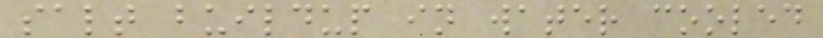salt buildup in water cooled
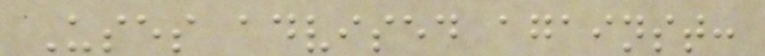Uses advised against:
